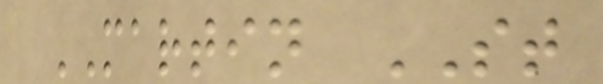MARTIN ST
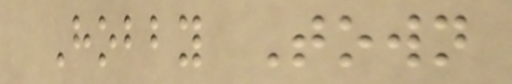Hobby Town
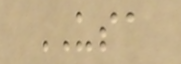USA
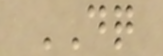DQ
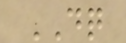DQ
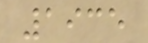1935
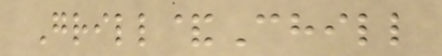Grill&Chill
